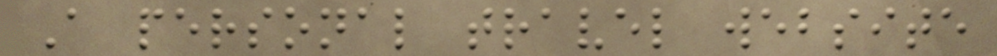A personal travel website
